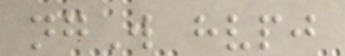ngW hvpj
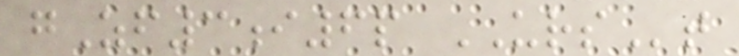gZf3i6p URSt
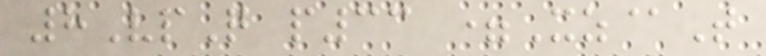8VpQ p33 =Xz@T
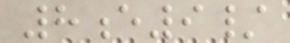8e9/
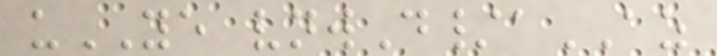uYE vnwD/aAZ
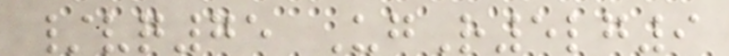/vq75 UgR5lg9
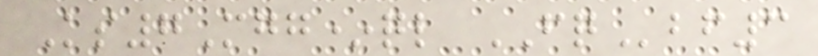Ks7Mgg*ql FQbf3
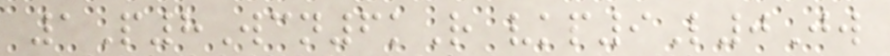1P8Wcn6kR vkp9L0Jw
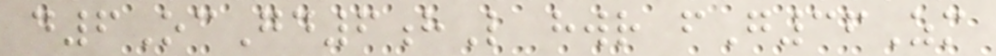d6OcGd6hL hwr fG36Zm
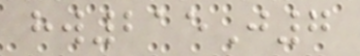hw215J7
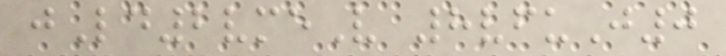jLd2vmeV 8vfuJ0
